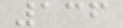136
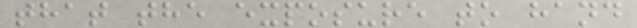that the exposure to hand
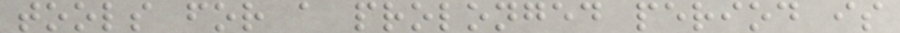tools for a prolonged period is
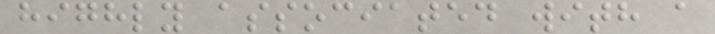highly associated with a
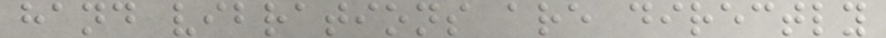hand vibrations are directly
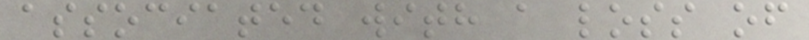associated with a loss of
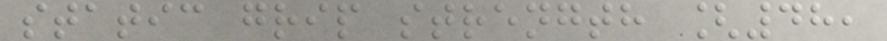static grip strength [48,
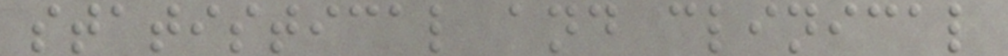statistical and clinical
